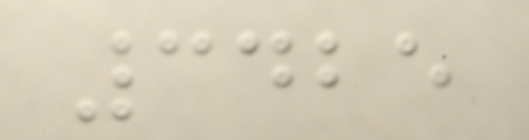3425
